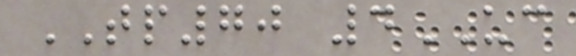TP70 4UC
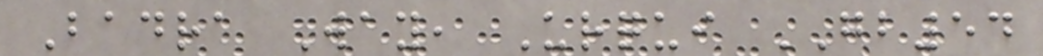Badra Way, Urqui GB54
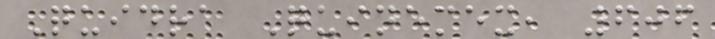Quidra Quinemex, 606
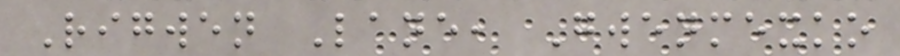Rigwen Lane, Gwenmexko
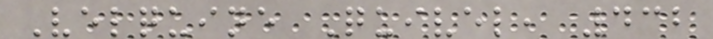Velquine Quivel, 432
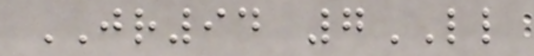JR94 7LL
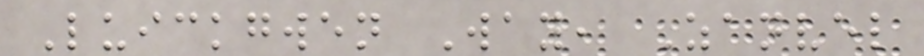Luickgwen Way, Zanvel
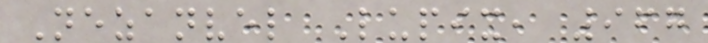Nezanvel Lupix, 967
